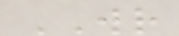WR
